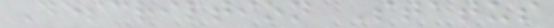Description Status
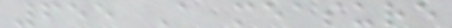655 A measure
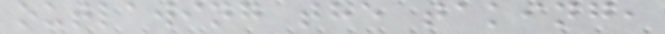outlawing the taking,
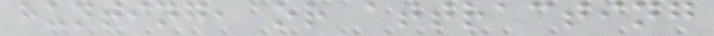hunting, or attracting
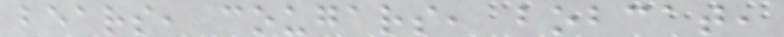bears, cougars, bobcat,
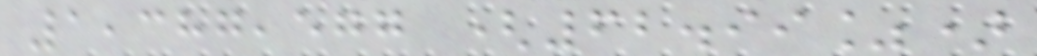1,387,577 (62.99%)
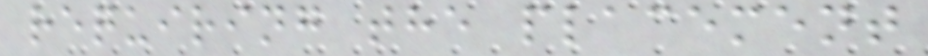requiring the placement
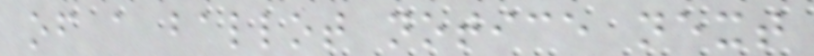of a ballot notice next
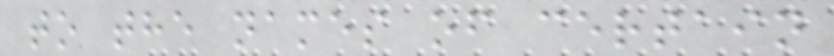to the names of certain
